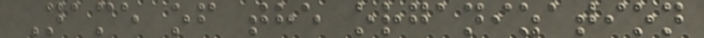Name of the organization
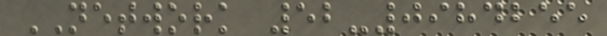NETWORK 52-0984255
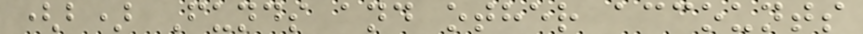(b) Funds and other accounts
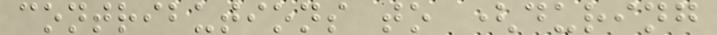contributions to (during
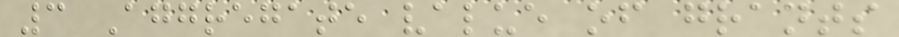3 Aggregate value of grants
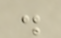.
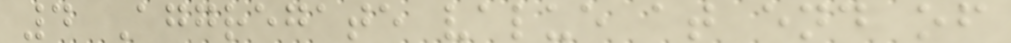4 Aggregate value at end of
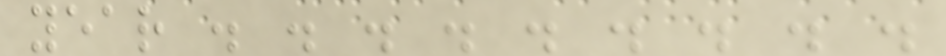year . . . . . . . . .
